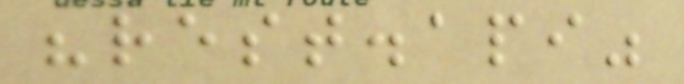"rest.api"
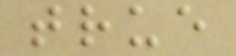true
